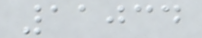11034
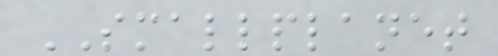SMALLPLANET
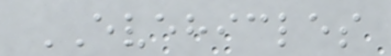EVEHICLES
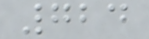724
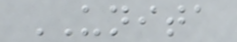UNITA
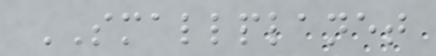SMALLPLANET
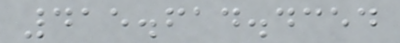415.614.4354
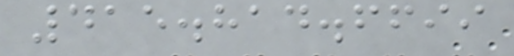415.814.6699
